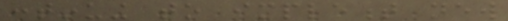continuing to implement new
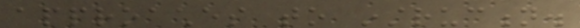approaches to instruction.
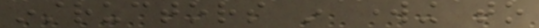instructors in working to
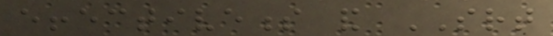effectiveness and SRT
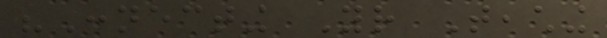"Connecting Your Teaching
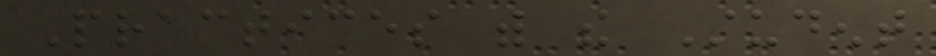Practices with the Student
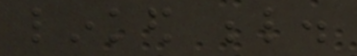linked below.
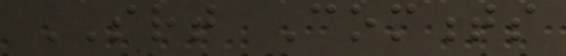SRT Comments
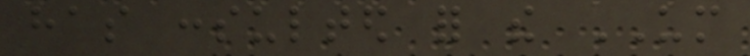has consulted for the UM
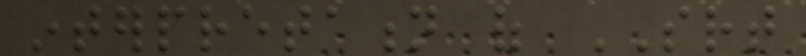interpretation of SRT
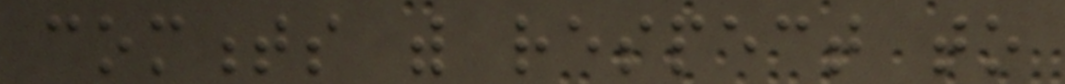comments with respect to
